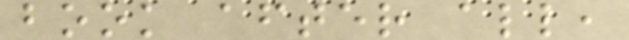book after all,
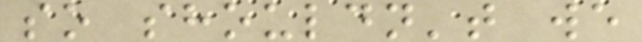so shouldn't we
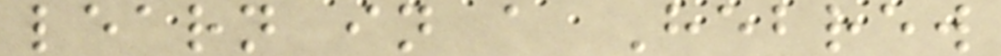learn in a Hebrew
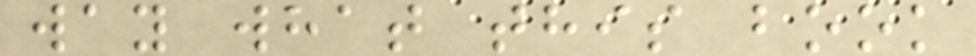way what this book
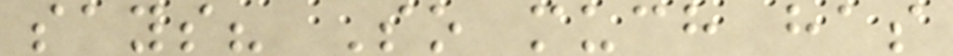says? So much has
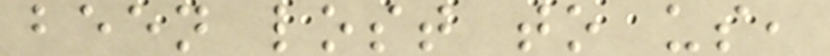been lost to us,
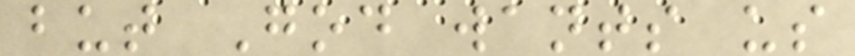but God wants us
